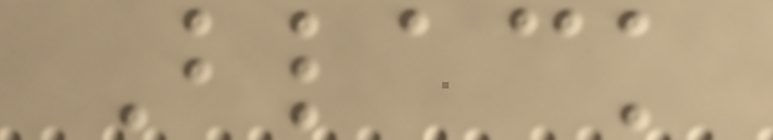Black
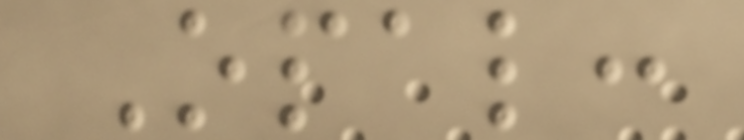Opal:
